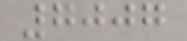7007
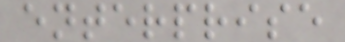enterprise
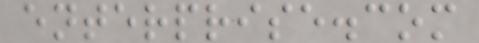enterprise.com
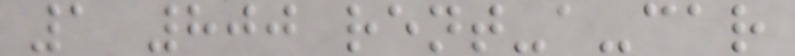1 800 rent-a-car
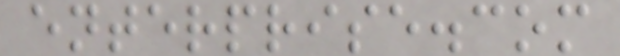enterprise.com
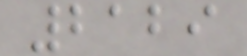2129
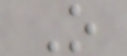O
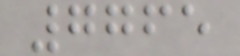7765
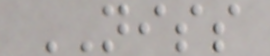NISS
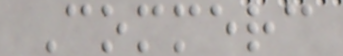Commerc
